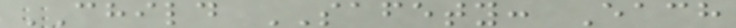CHILD SAFETY: Each
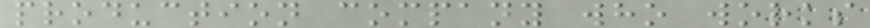production company who works
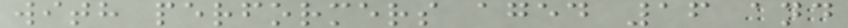with performers aged 16 and
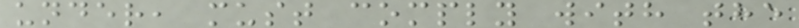under, must comply with the
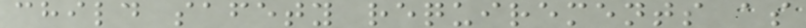child safety requirements as
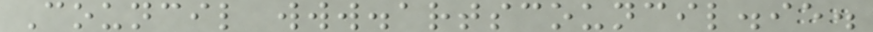Council www.artscouncil.ie.
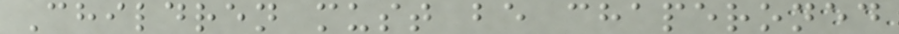Children must be chaperoned
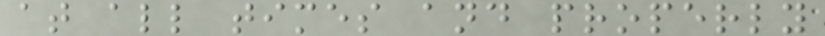at all times and properly
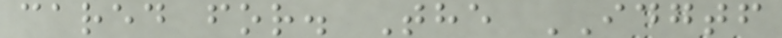cared for. The IDGTF
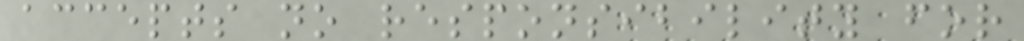accepts no responsibility for
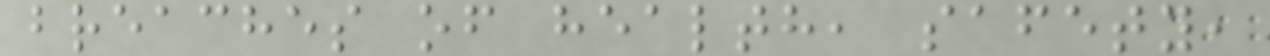breaches of health, safety,
